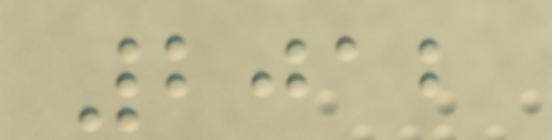2012
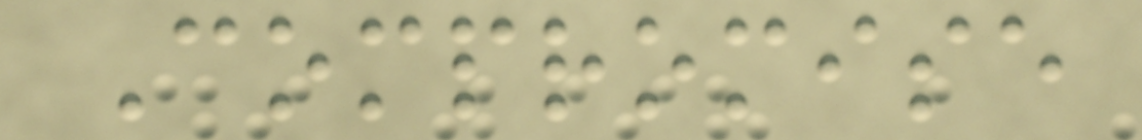Compromise
